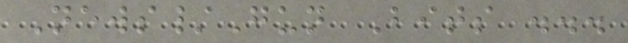News/Gun Bits ...
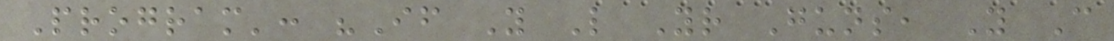Program': "If You Like Your Guns, You Can
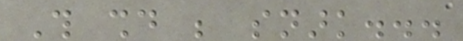This should be snark...
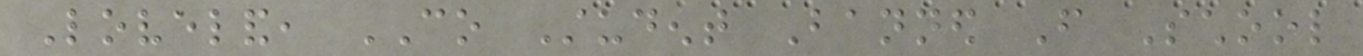Loveland, CO Student Banned From School
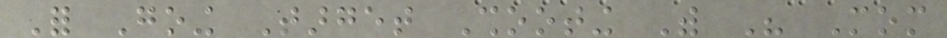For Going Target Shooting With His Mom
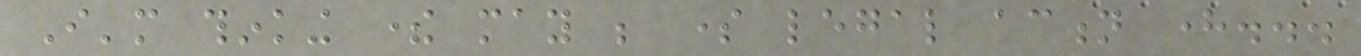I'm thinking there may be some legal action here...
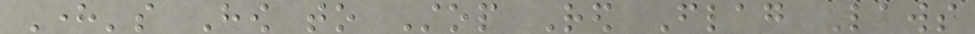Here's How to Stop Red Flag Laws
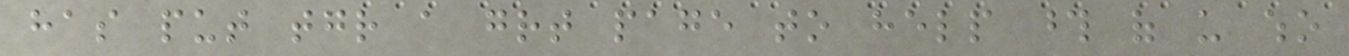has put together a great page to help those of us who
